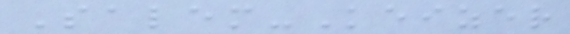Salem-Keizer
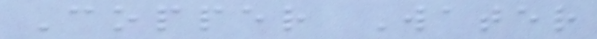Copper Water
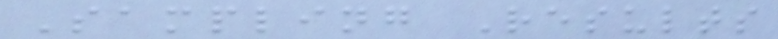Sampling Results
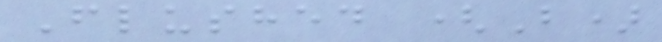Flushed (B)
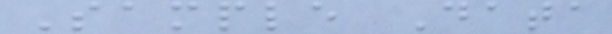Sample Data
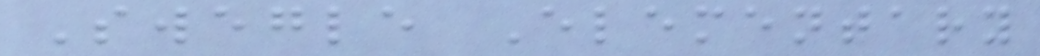Swegle Elementary
